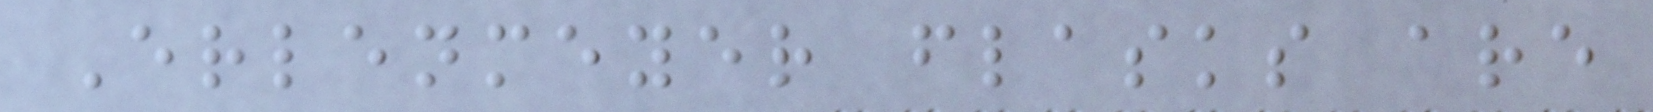Erlenmeyer flasks are
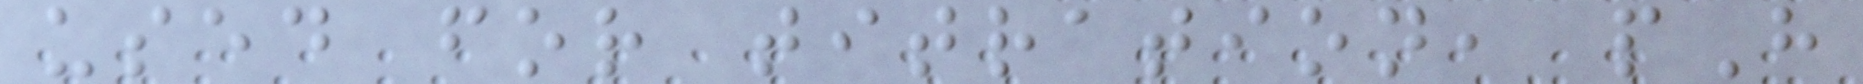used for titration, pH
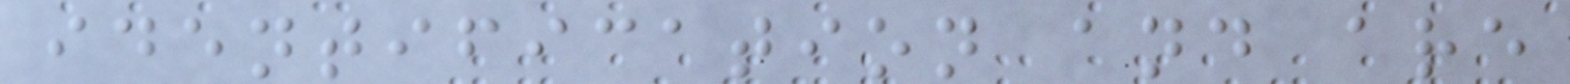identification and are
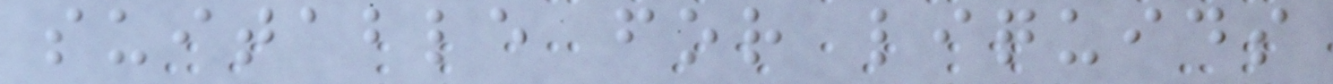suitable for liquids
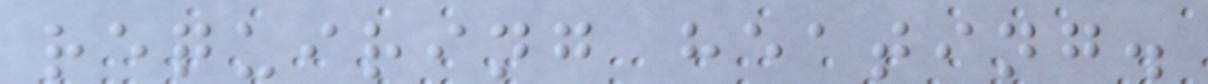requiring heating.
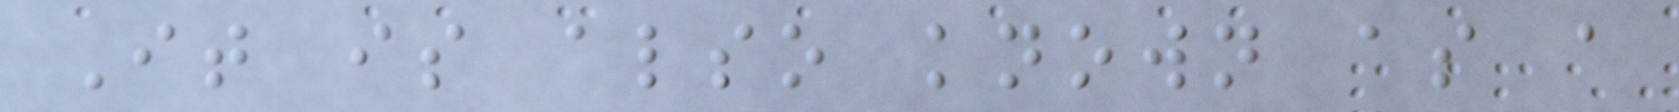It is also known as a
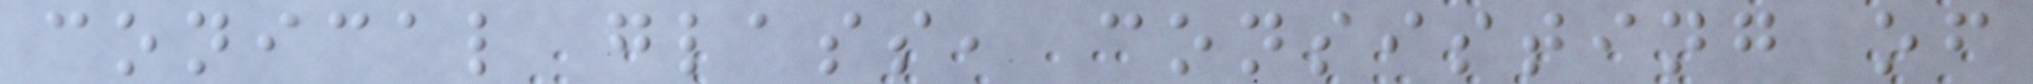conical glass, consisting of
